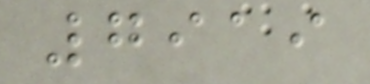7919
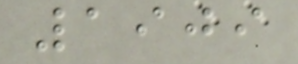1909
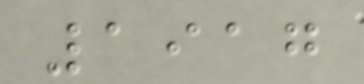1917
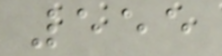555
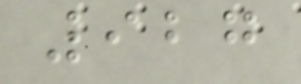927
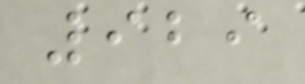929
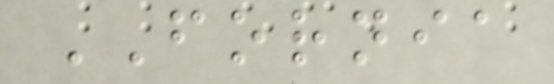FORNIA
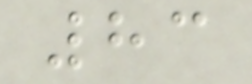83
